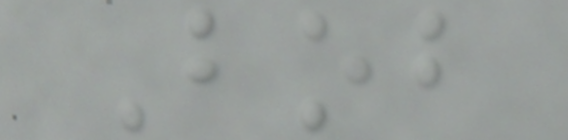Bob
